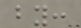by:
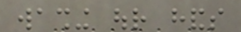washing our hands
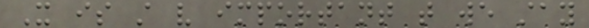It is still very important that we stay
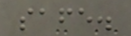safe.
